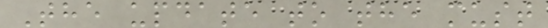The update to the must
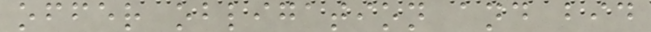offer obligation and bid
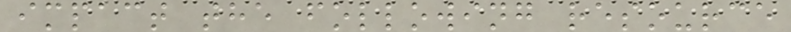impact the following resource
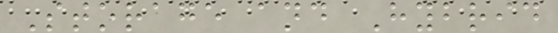Storage and Hybrid
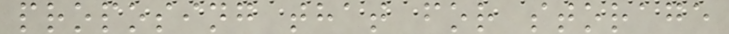proposing that for storage
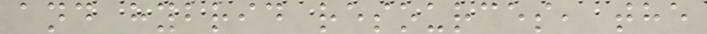and hybrid resources, the
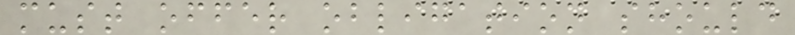must offer obligation should
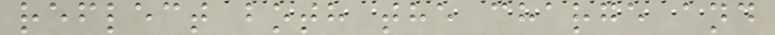reflect both the charge and
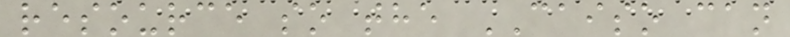resource so the CAISO can
